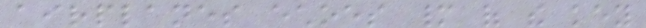airplanes echoes many of the key
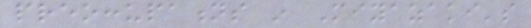preoccupations in Miyazaki's
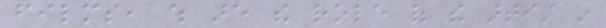films, which are the role of the artist in
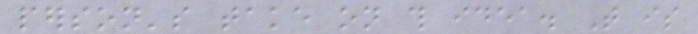person's take on this idea. That is
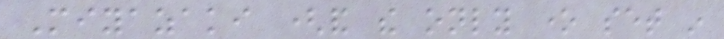Miyazaki (and the only one set in
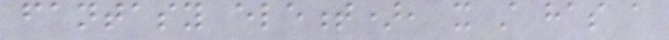fantasy element), it still has a
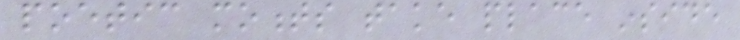poetic moments take place inside
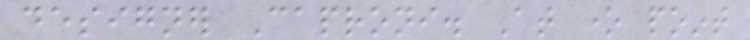designer Caproni. At one point
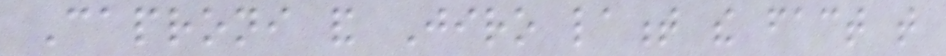Caproni and Jiro lament the fact that
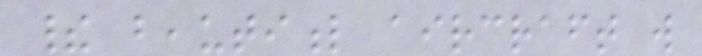their beautiful aircraft will
